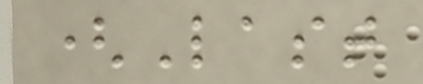(Last
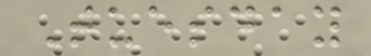Tuesday
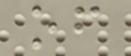of
